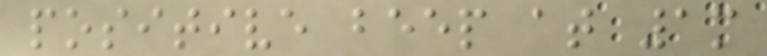positive beep at 1m
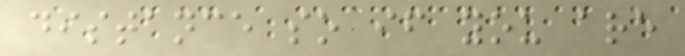distance so if you are
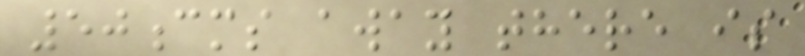50cms away there is
